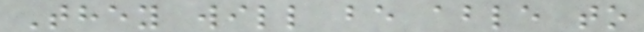They will be able to
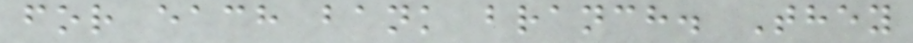for each bank branch. They
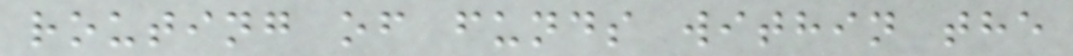routing of funds within the
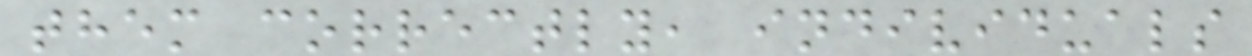them correctly, individuals
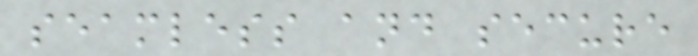seamless and secure
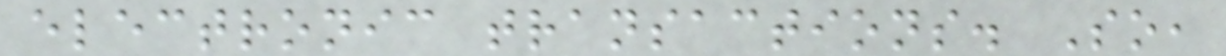electronic transactions. So,
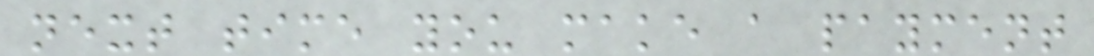next time you make a payment
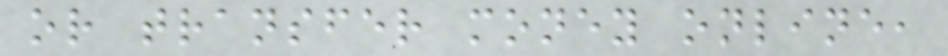or transfer money online,
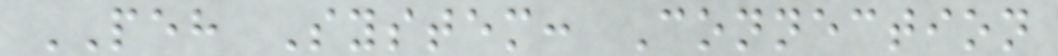PEH System: Connection
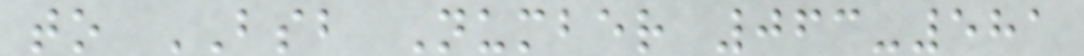to BSB Number 063-581
